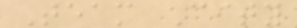Team City
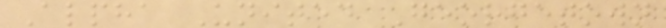Alpha United Georgetown
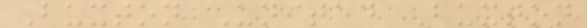Buxton United Buxton
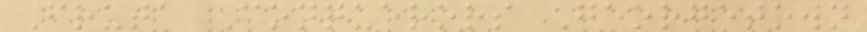Fruta Conquerors Georgetown
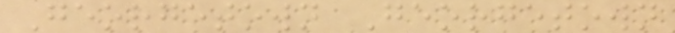Georgetown Georgetown
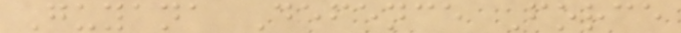Guyana Defence Force
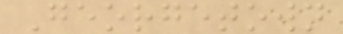Georgetown
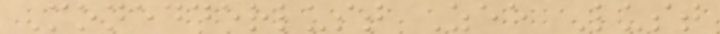Monedderlust Zee Lust
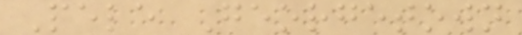Pele Georgetown
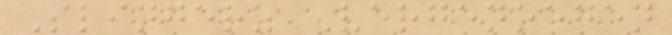Slingerz Vergenoegen
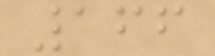166
